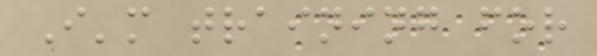I'm training for
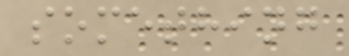something
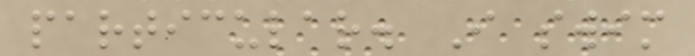particular. I swim
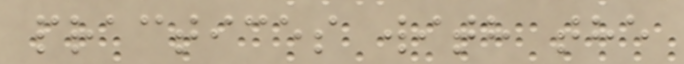practices with the
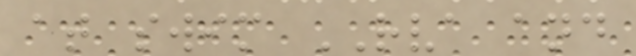at swim RVA and
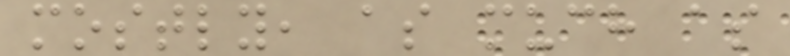mostly, as much as
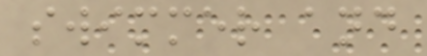swimmer and
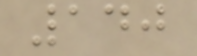140
